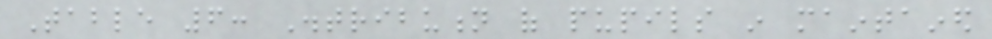Table 6: Distribution of pupils in maintained
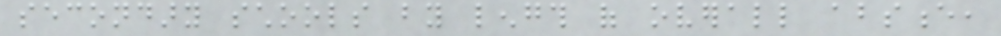secondary schools by length of overall absence,
